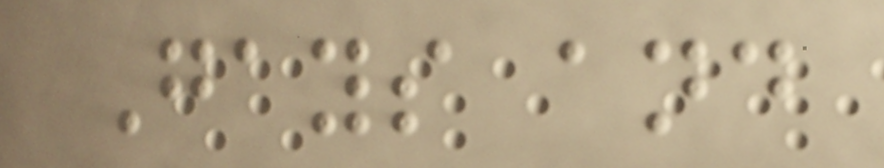Gays and
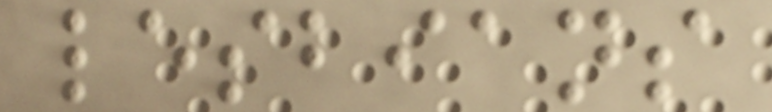lesbians
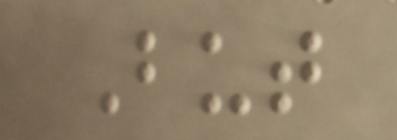But
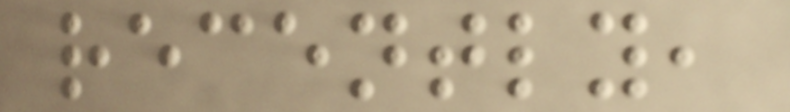recently,
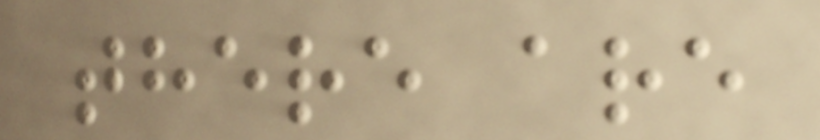there are
